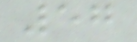57
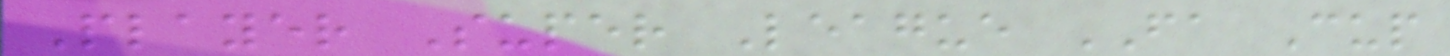Player Super League FA Cup
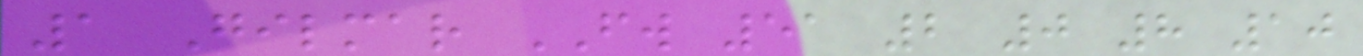1 Gilmar FW 51 2 0 8 10
